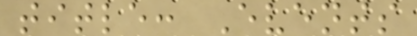title: Events
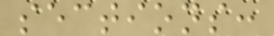sections:
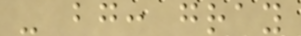- bg: gray
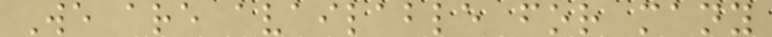We are available for many
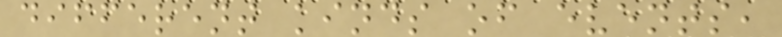different kinds of events,
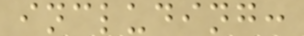including:
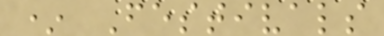* Festivals
